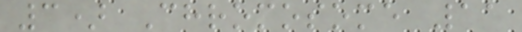3) Chromosome 11
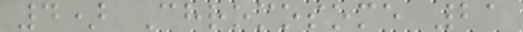4) Chromosome 21
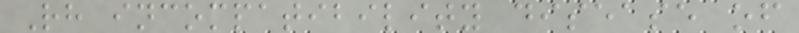Rh incompatibility disease of
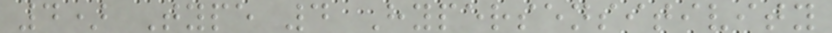4) Type 4 Hypersensitivity
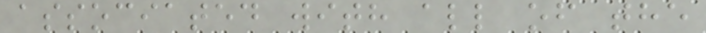associated with all of the
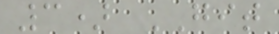3) GIT
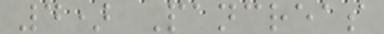4) Pancreas
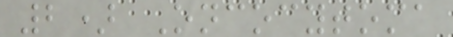2) Oncocytoma
